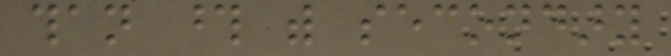than those with secondary
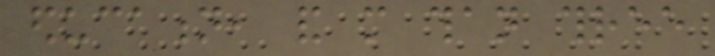education, and more than three
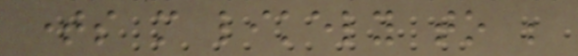times more likely to be
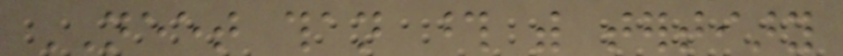NEET than those with tertiary
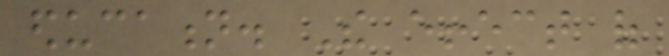education. The effect of
